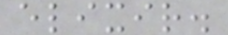elixir.
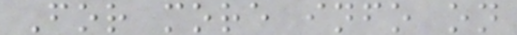For more info on
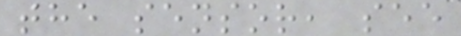the sensor, see
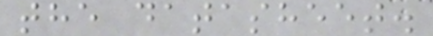the datasheet.
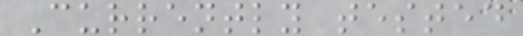Currently tested
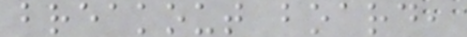breakout board,
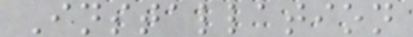Installation
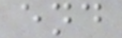end
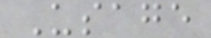Usage
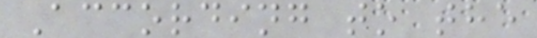According to the
